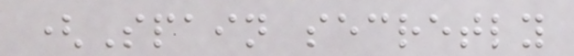(Spain secretly
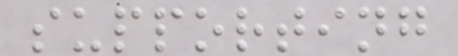supporting
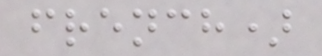french)
